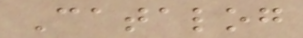Catalog
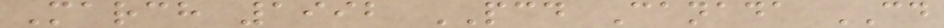March 1992 PCD Canada CD
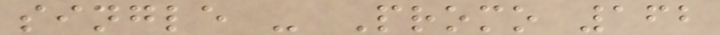single - Promo 162
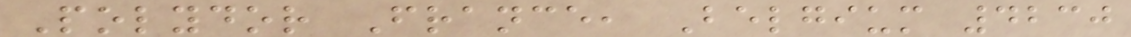Polydor France, Belgium 4230
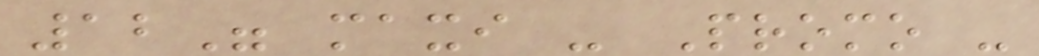12" maxi - Promo -
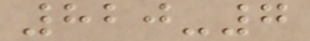820-7
